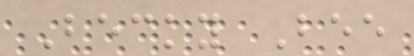Becky Bee
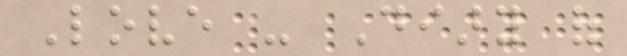Love - Diary of
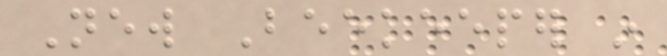New Beekeeper in
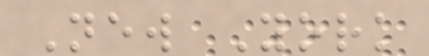New York
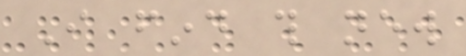I find this new
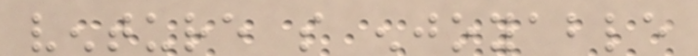venture so enjoyable
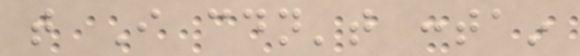that I couldn't contain
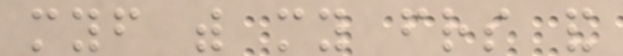myself with my friends and
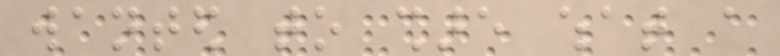wanted to share what a
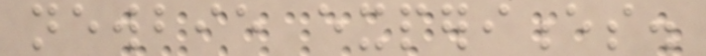newbie experiences.
